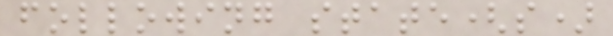following state(s)
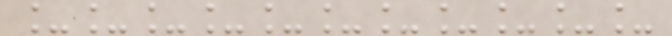___________
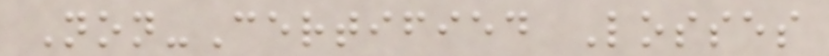Non-Certified Losses
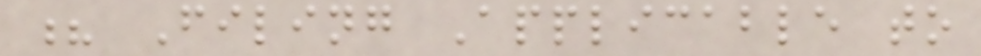? Filing Applicable to
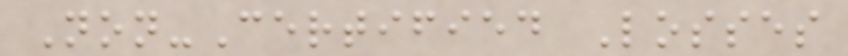Non-Certified Losses
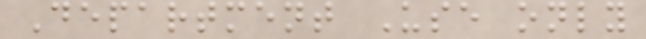Department Use only
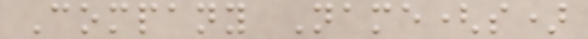Company Name(s)
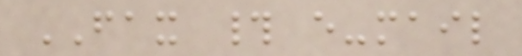FAX # e-mail
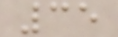35
